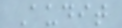Audit
